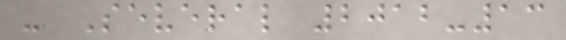- Several 2012-13
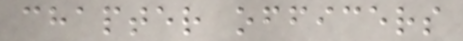chapter officers
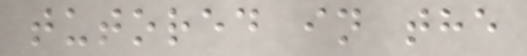tutored in the
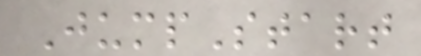JumpStart
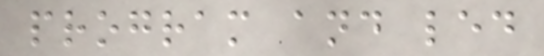program and led
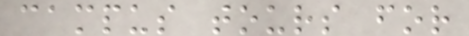campus tours for
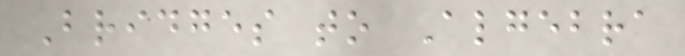Bridges to Algebra
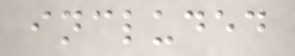included
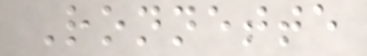Ronnette
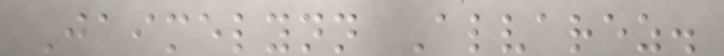Jaimelynn Alvarez.
